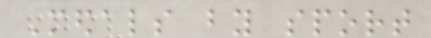Medals by sport
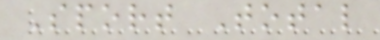Sport Total
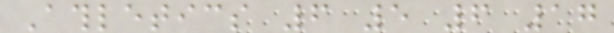Athletics 6 5 6 17
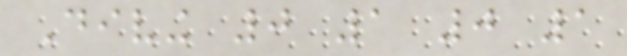Diving 0 1 0 1
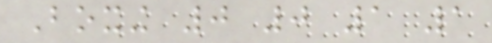Boxing 0 0 1 1
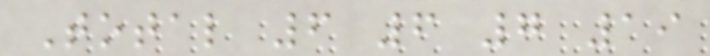Total 6 6 7 19
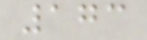173
